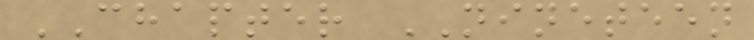CHAPTER NINETEEN
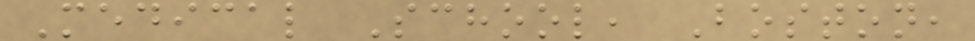Medical School, Boston,
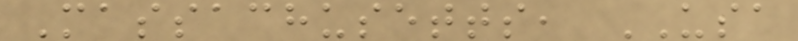Massachusetts, USA
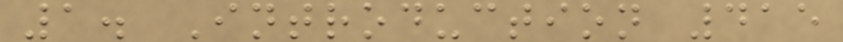1. Introduction 415
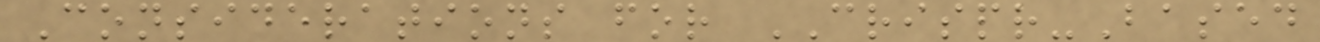Considerations for CRISPR-Based
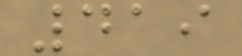419
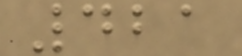421
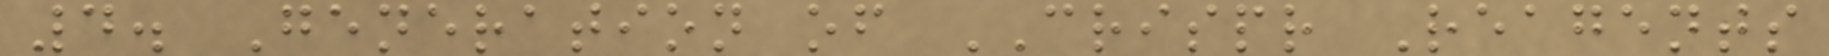4. Generation of CRISPR Reagents
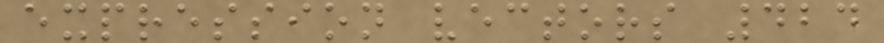expression vectors 424
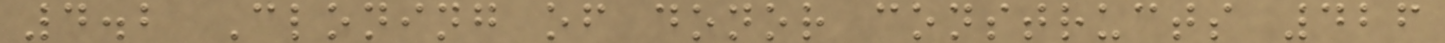4.2 Cloning of donor constructs 426
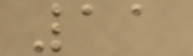11
